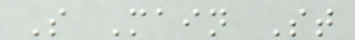S Main St
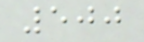500
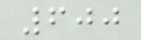600
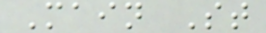Main St
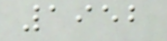1952
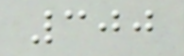300
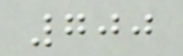700
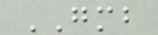GMB
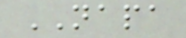NAPA
